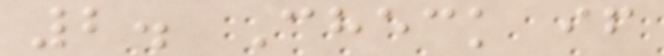2. Check if
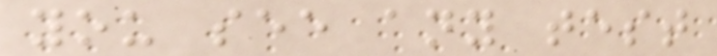you see any test
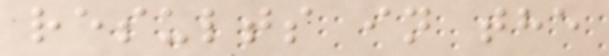results in the
